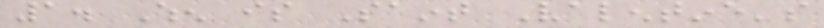1. When is Saint Valentine's
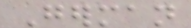German
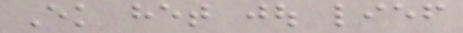Ek het jou lief
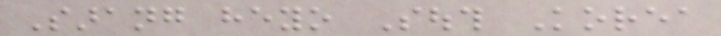Sarang heyo South Korea
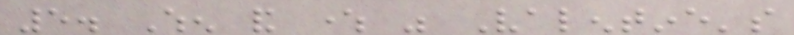5. When and where was Valentine's
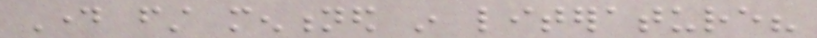Day first mentioned in literature?
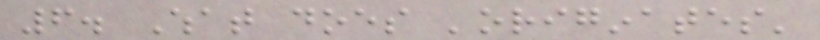6. What does 'originates'
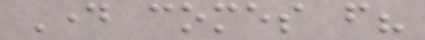Day comes from?
